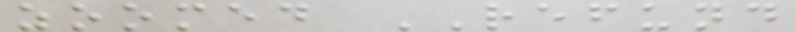zoomed REFUND
